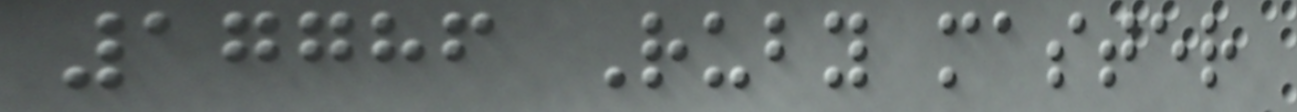17786 Ruby master
